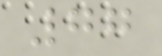77
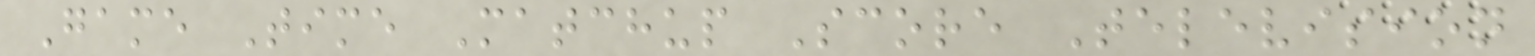Game Time Matchup Score Television
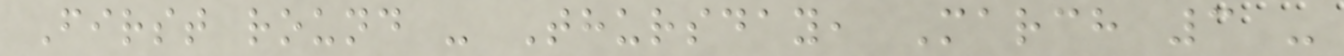First round - Thursday, March 3 -
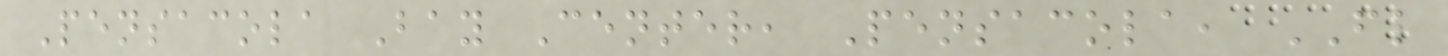Pensacola Bay Center, Pensacola, FL
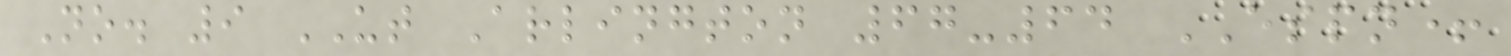No. 9 UT Arlington 67-64 ESPN+
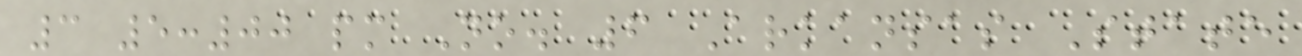3 5:00 pm No. 6 Arkansas State
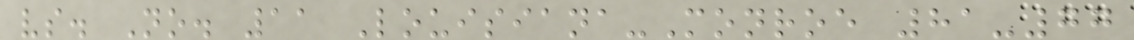vs. No. 11 Louisiana-Monroe 81-77
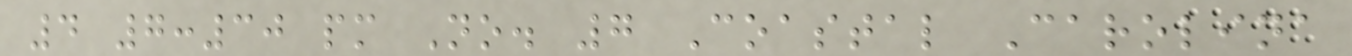4 7:30 pm No. 7 Coastal Carolina
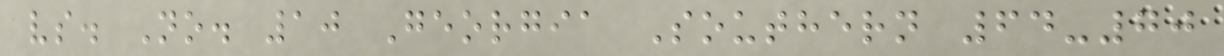vs. No. 10 Georgia Southern 64-70
